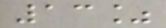13%
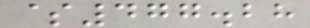$477.28
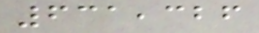631,326
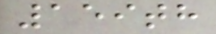159th
